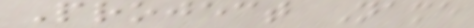Project Name
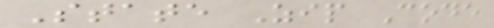State Zip Code
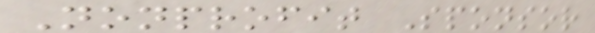Nonprofit Sponsor
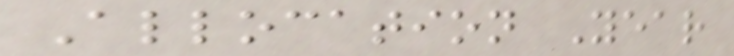Allocation Year
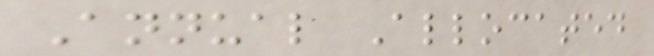Annual Allocated
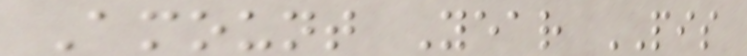Amount Year PIS
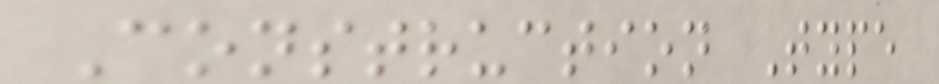Construction Type
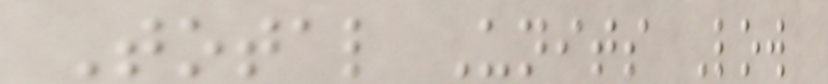Total Units Low
